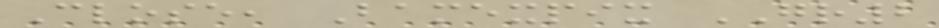Close, Bamexpix GR2
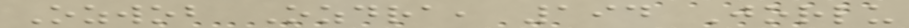Ozwob Ozdra, 194 Jorlu
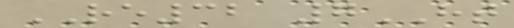RE32 7HT
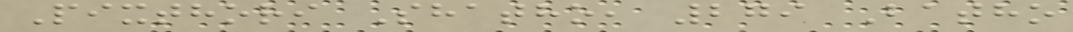Pixthori Shatho, 279 Batho
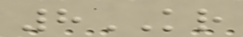8KR
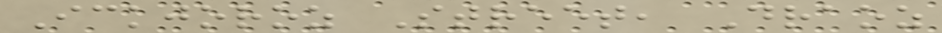Ickjoroz Street, Draoz
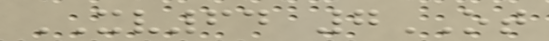XV64 7OT
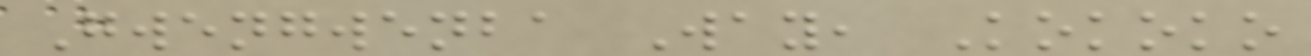Gwengwenba Way, Kokoko
